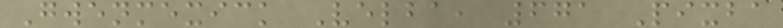Gwenmexick Velba, 671 Pixba
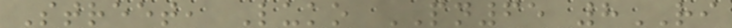Street, Luko PN65 8RI
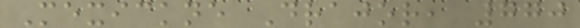Mexickne Drajor, 770
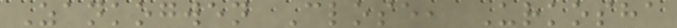Zankogwen Close, Urkosha
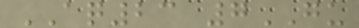AQ23 7GU
